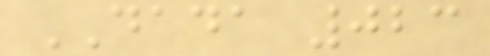DADA 023
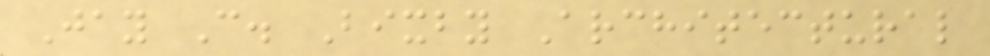Jay C. Bixby Architectural
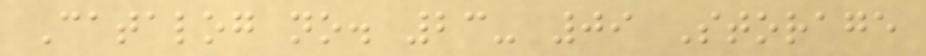Catalog no. 23- 09 Storage
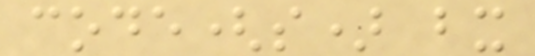code(s) bx
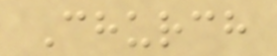Church
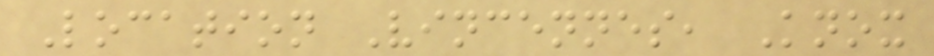Location Vincennes, Knox
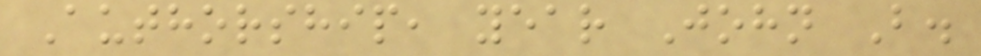Authorship, year John B.
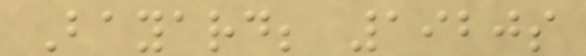Bayard; 1920s
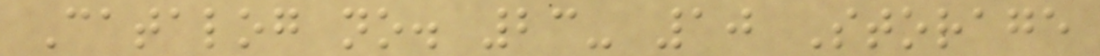Catalog no. 23- 10 Storage
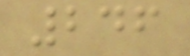246
